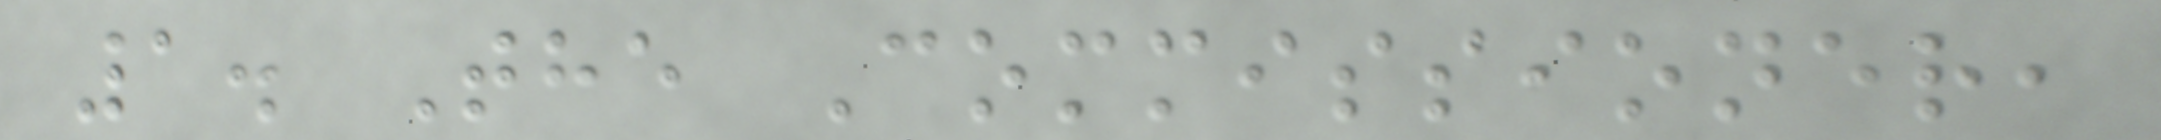1. The Commissioner,
